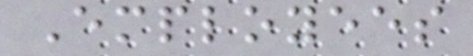Employees
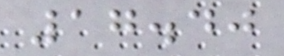17.40
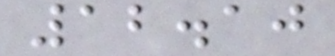12.10
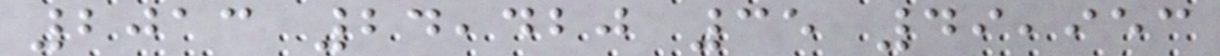2013 24,420 35 49,953
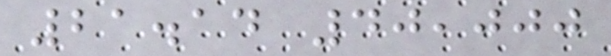21.14 40,000
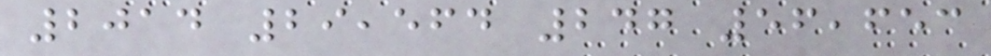2014 29,564 247 56,653
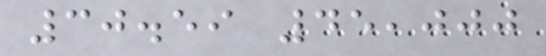30.59 45,000
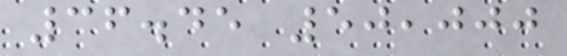36.45 50,000
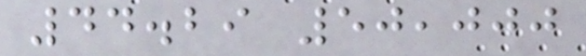44.29 50,000
